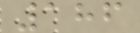186
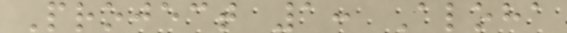Project 1: Aloha
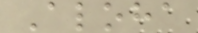Aloha
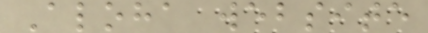Aloha website
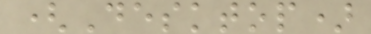(Desktop)
